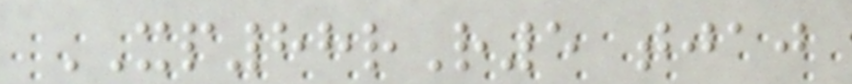XP88rR5 tjaj
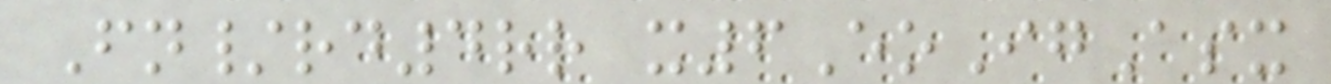Fn/rd4rr x6EoIgAsx
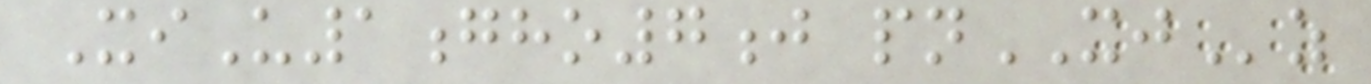XiU1gho7j pnXJz
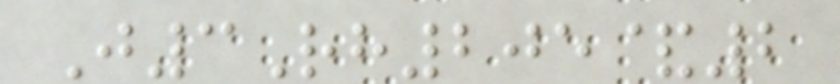J3Rh205&2
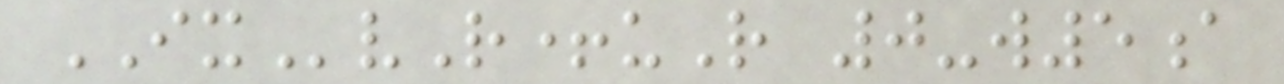IXvR+uR 0-w5a
